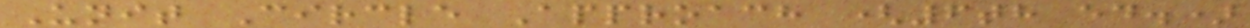Unit Circle Approach (6th ed.)
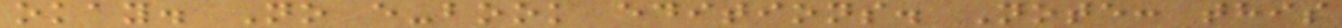okay. No e-book editions. Note: this
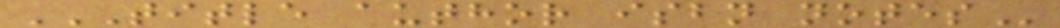TITLE AUTHOR ISBN NOTES
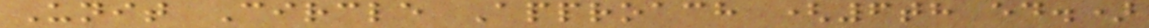Unit Circle Approach (6th ed.)
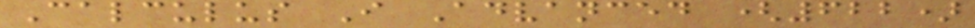Calculus I Advanced (622)
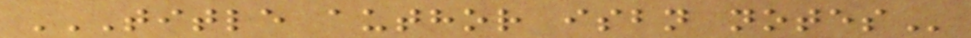TITLE AUTHOR ISBN NOTES
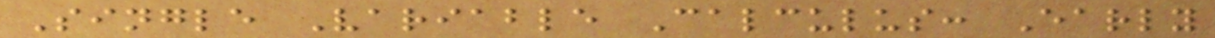Single Variable Calculus: Early
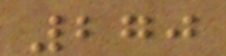270
